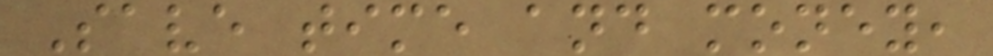Save time and money,
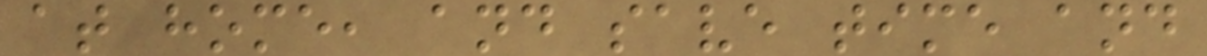at home, and save time and
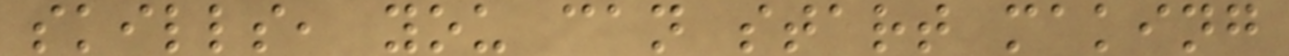skills, you can start making
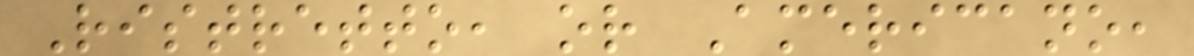Ristretto, or Americano,
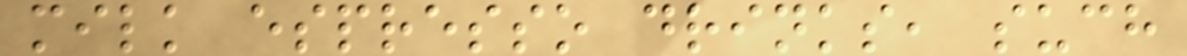milk espresso drinks, such
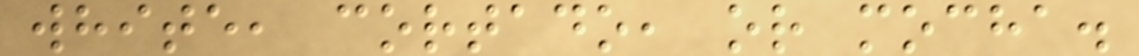white, cortado, or mocha.
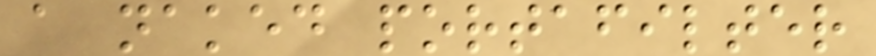a naked portafilter
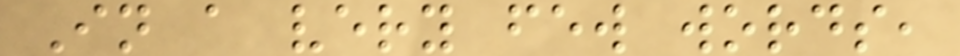In a very few words,
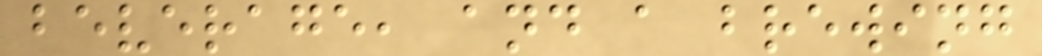beverage, and a brewing
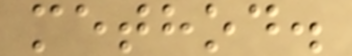method.
